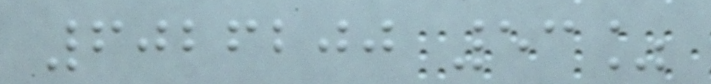6026200 53%
